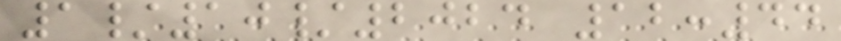1/10/2024 12:44
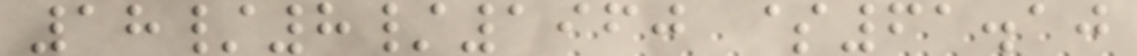18/8/1960 $61.10
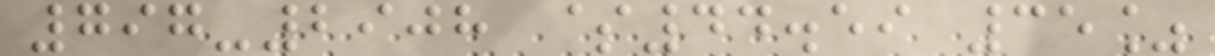797-2908 $44.59 35%
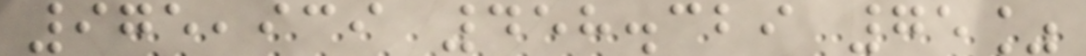975,939 458.329 75%
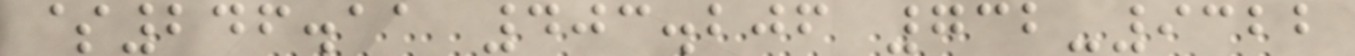$246.11 403.206 732-9322
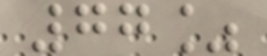77%
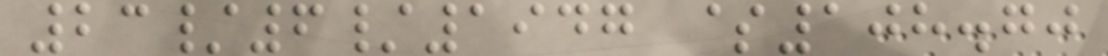23/6/1947 $108.70
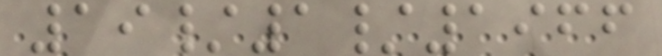19/1/1966
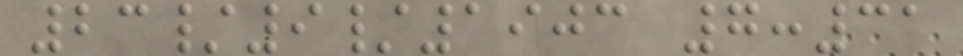23/9/1903 7:31
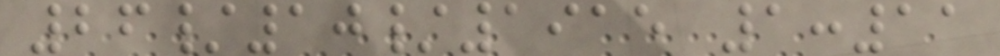26/10/1915 1:11
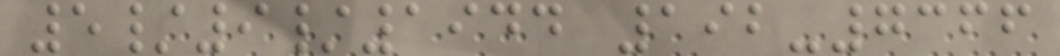5/9/1944 192-7366
